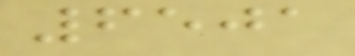6501
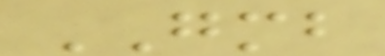GMB
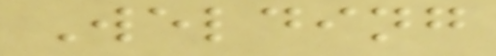Welding
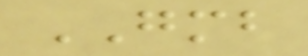GMB
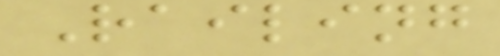Railing
